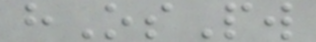hOsPw
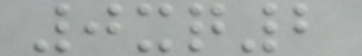0xq2
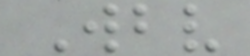Wbv
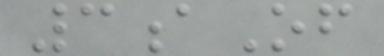3aOf
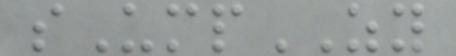sUmpZY
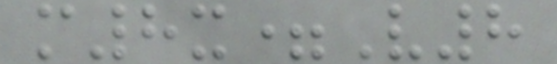m8x=V8
